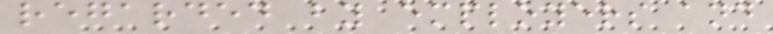regarded by employers and
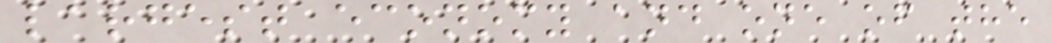largest economy and one of the
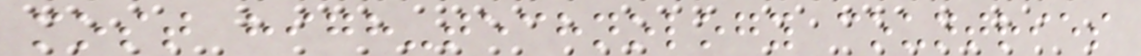most high-technology countries
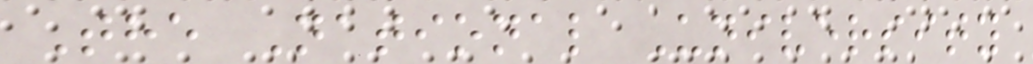The National University
